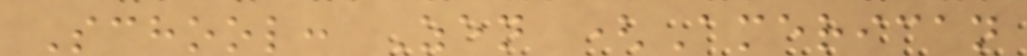School: Zen (American
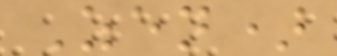Zen)
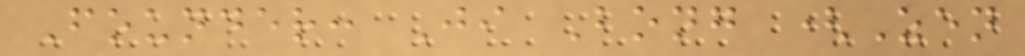Founder: Ji Bong (Zen
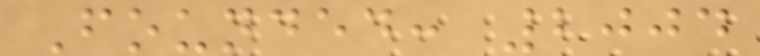Founded: 2004
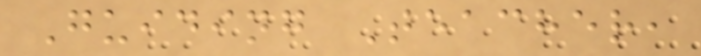Guiding Teacher,
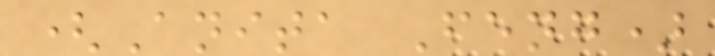(Anita Feng)
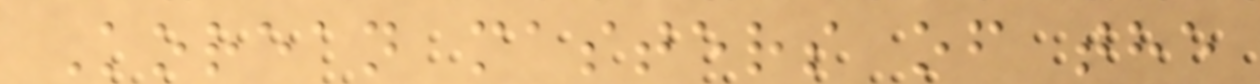Korean masters of the
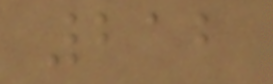212
